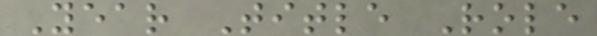Year Title Role
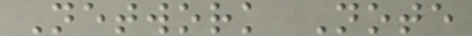Network Note
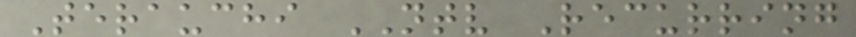Terauchi NTV Recurring
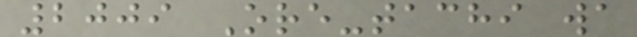2009 Ore-tachi wa
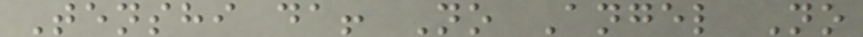Tenshi da! No Angel No
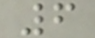6
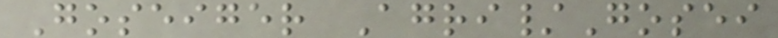Goseiger Agri/Gosei
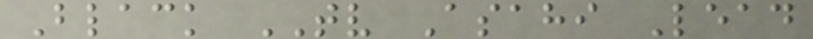Black TV Asahi Lead
